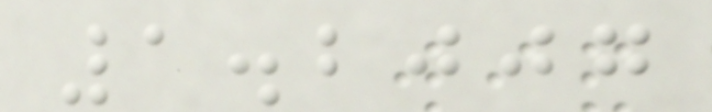1.2007
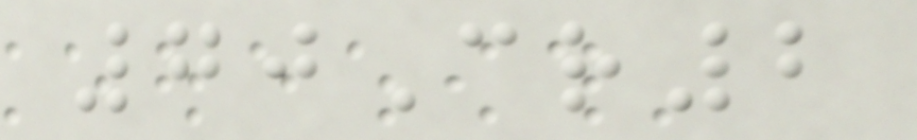70Cr2
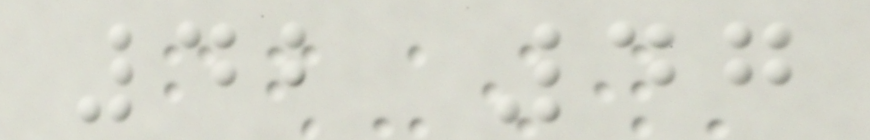42 47
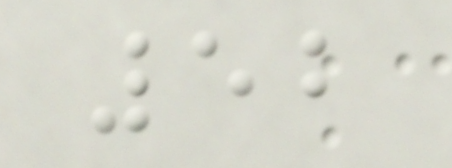52
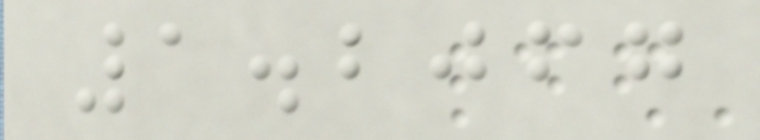1.2067
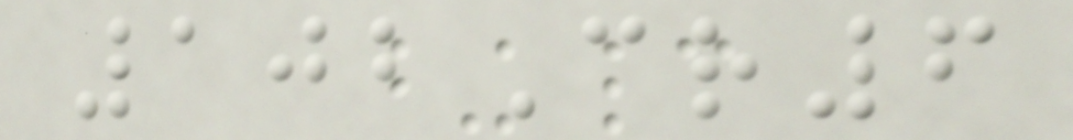102Cr6
